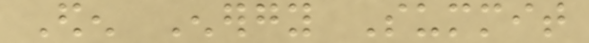Eden Energy Summit
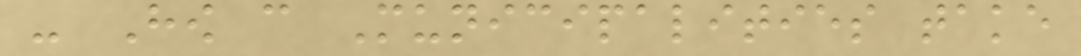- How can Municipalities take
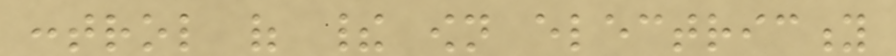control of their own electricity
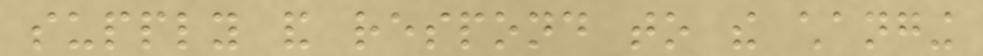supply and respond to the changing
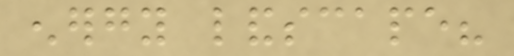energy landscape?
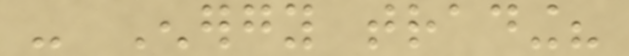- Energy trading?
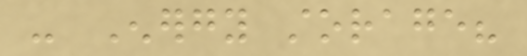- Energy storage?
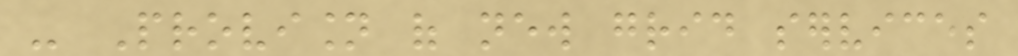- Provision of new grid services
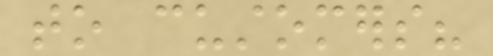to customers?
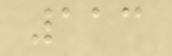113
